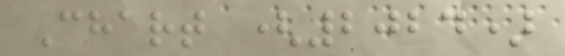Chart (2024)
